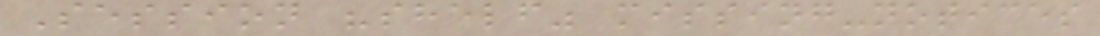Session "shelf" missing-notices
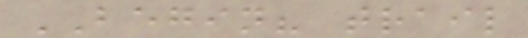BEGIN? trail
